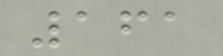161
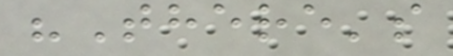"There's
